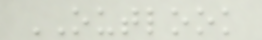OUTLOOK
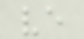ve
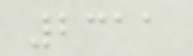2311
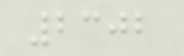2302
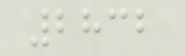2832
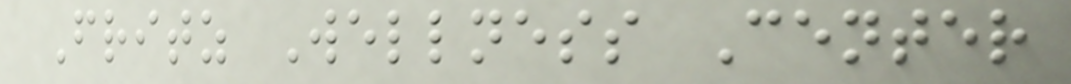Fritz Wellness Center
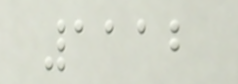1112
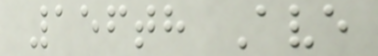156th Ave
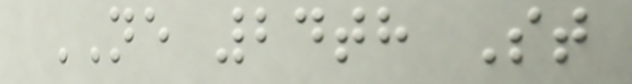NE 24th St
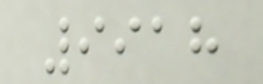9918
